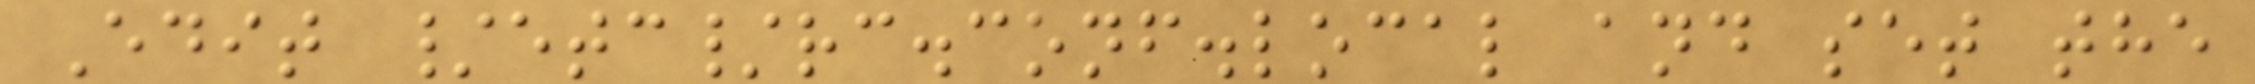Edit /etc/rc.conf.local and set the
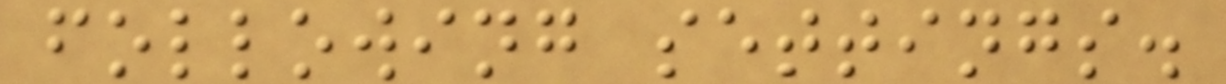following settings.
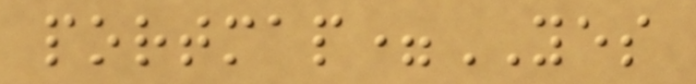portmap=YES
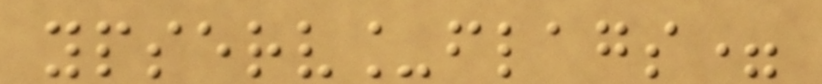ypserv_flags=
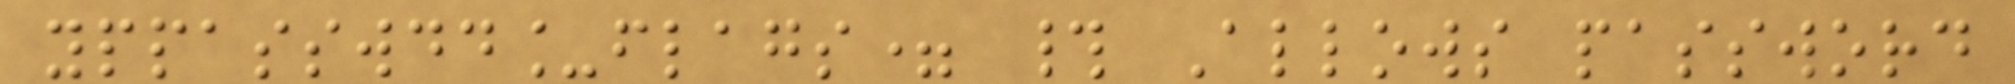yppasswdd_flags= # Allows password
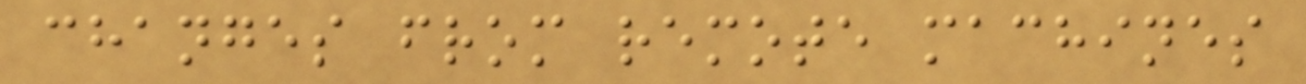changes from remote machines
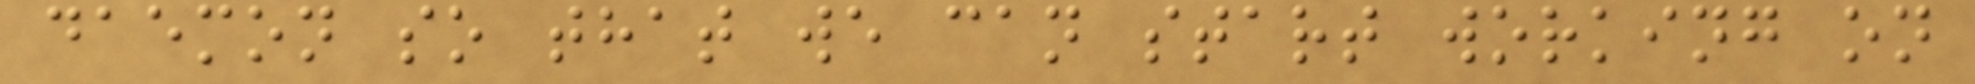daemon so that we can start working on
